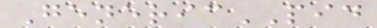GenericPID
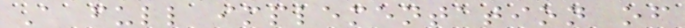A full implementation of
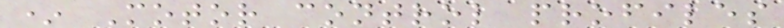* Motor control profiles
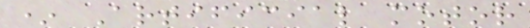* Artificial motor
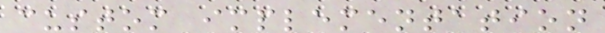custom implementation
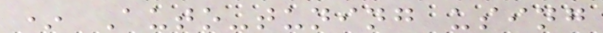* Auto-tuning using
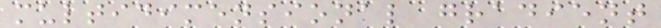multidimensional gradient
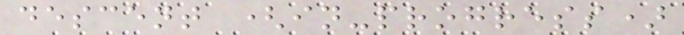descent (in-progress)
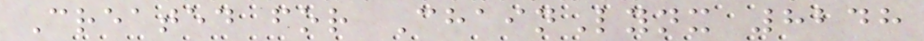Created for ChainLynx 8248
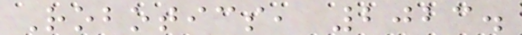Robotics, 2023.
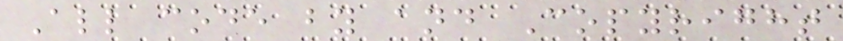All code by and Copyright
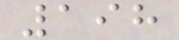198
